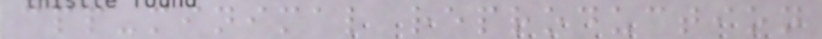cpp-minimal reproduction
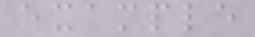example
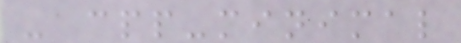- cpp-minimal
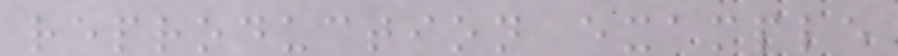reproduction example
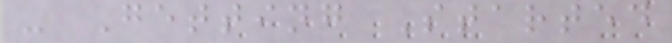- Getting Started
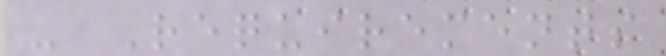- Requirements
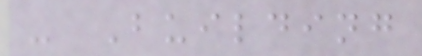- Building
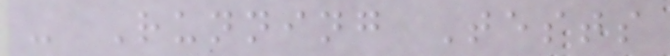- Running Tests
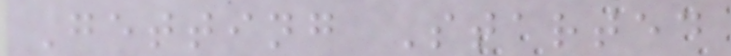Getting Started
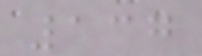137
